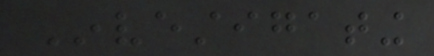Investigating
